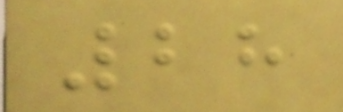28
